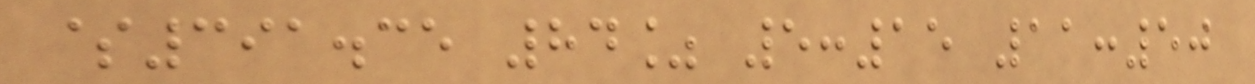$391.35 84% 5:15 11:50
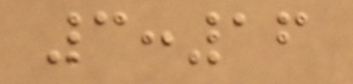3:16
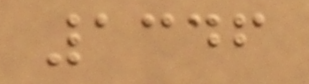1346
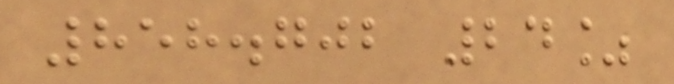858.702 24%
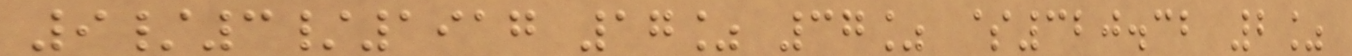9/3/1917 17% 37% $320.32 2%
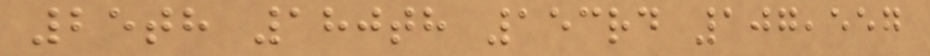25th 180th 153rd 107,557
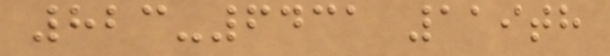823-6431 119th
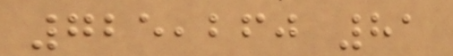725,260 81
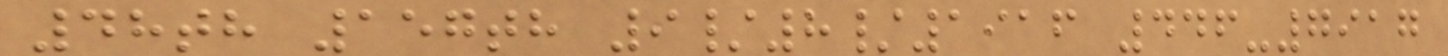48th 157th 9/8/1916 446-7917
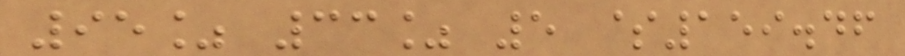95% 33% 5 $159.46
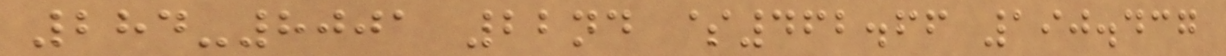284-8001 22nd $462.66 190.437
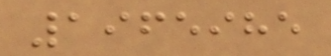1965985
